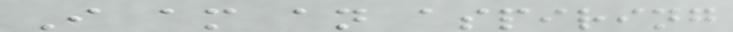I am an aspiring
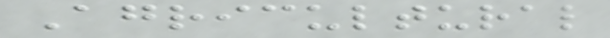Agricultural
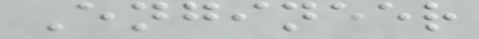Engineer
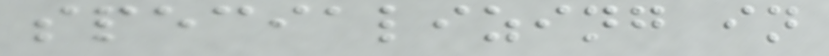specializing in
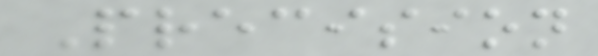Precision
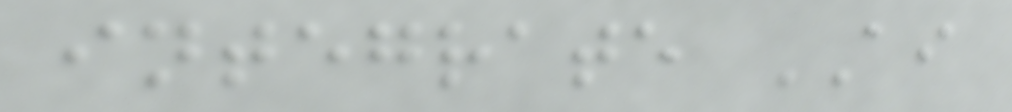integrate AI
